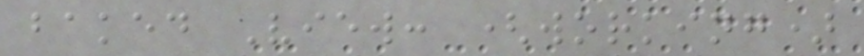baked View: (working)
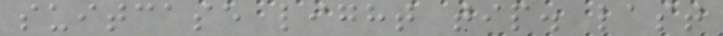suitcase light tip. last
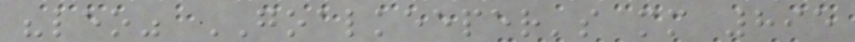"leo" GOALKEEPER's mm 895
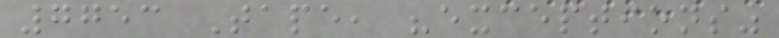7753 Tape, "exceptions"
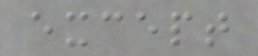except
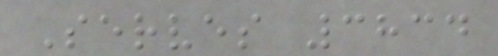Serves 3834
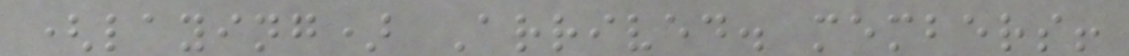(laying) Arrived. members!
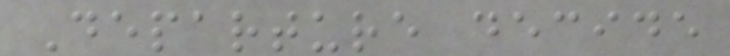Departure decide
